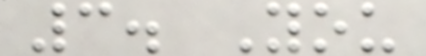3. You
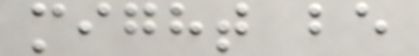might be
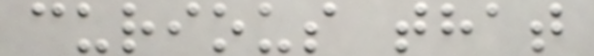curious that
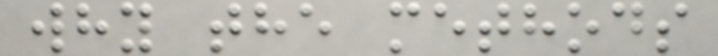why the methods
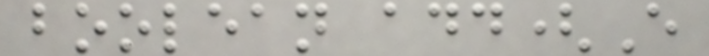boolean add(E
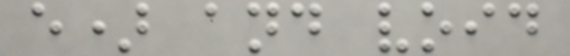e) and void
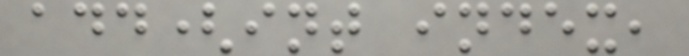add(int index,
